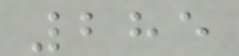285
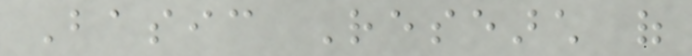Basic Research of
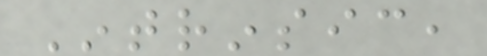Intrinsic,
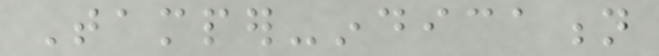Tamper-indication
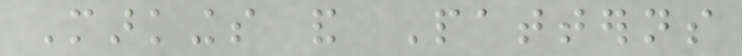Markings and Patterns
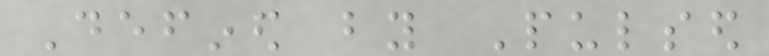Defined by Pulsed
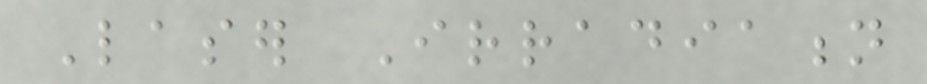Laser Irradiation
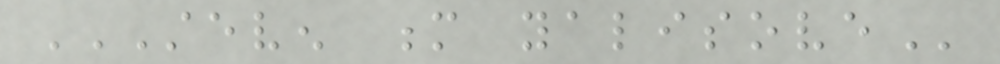STEVEN M YALISOVE
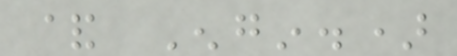& Engin.)
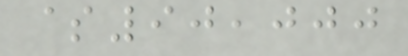$90,000
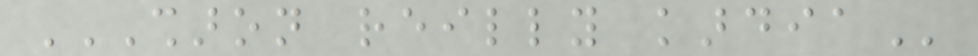SHARON REILLY KARDIA
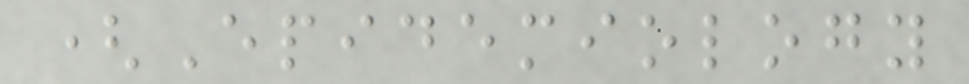(Epidemiology
